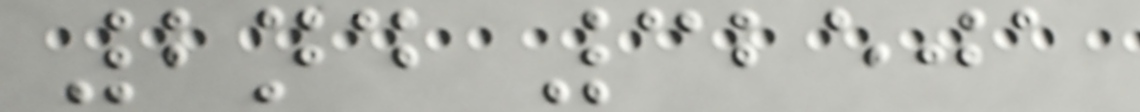2nd 32501
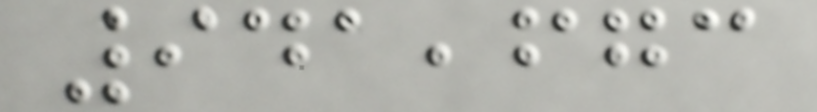941,673
